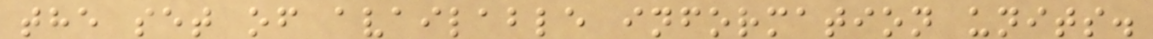the set of available information units.
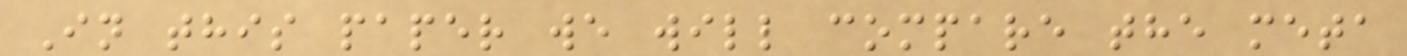In this paper we will compare the meta
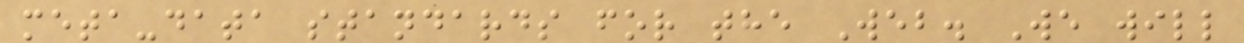meta-data standards for the Web. We will
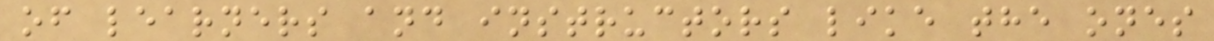of learners and instructors like the ones
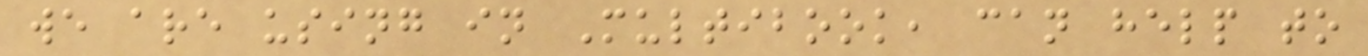we are using in Multibook, can help to
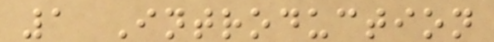1 Introduction
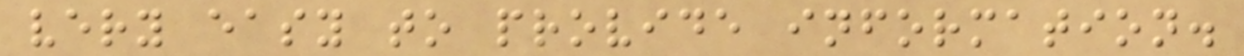very easy to provide information.
